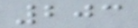203
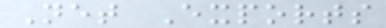Net Exports
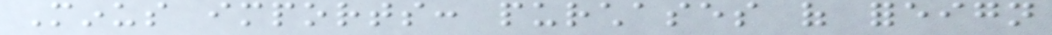Minus imports: purchases of foreign
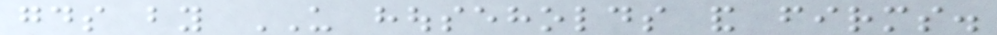goods by US households and firms.
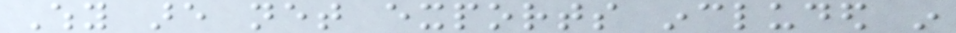Why are net exports included in
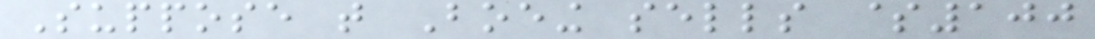Suppose that Boeing sells $100
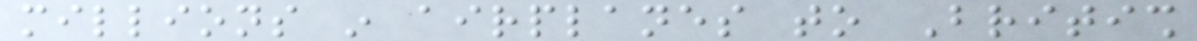millions in airplanes to British
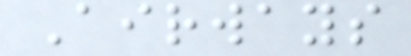Airways
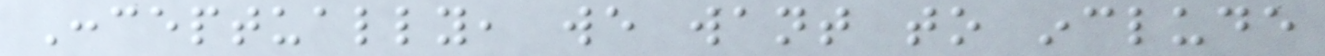Conceptually, we want to include
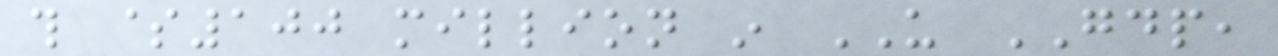this $100 million in US GDP,
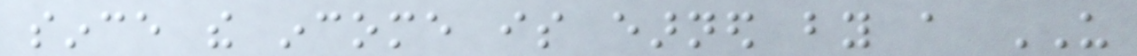since the income is earned by a US
